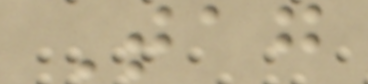Tag
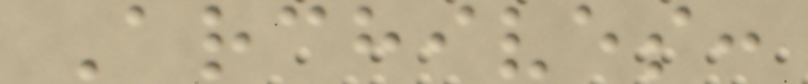Archives:
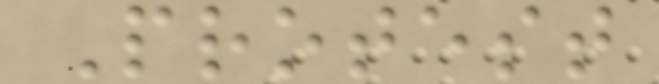Protest
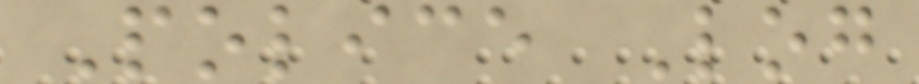Police Log
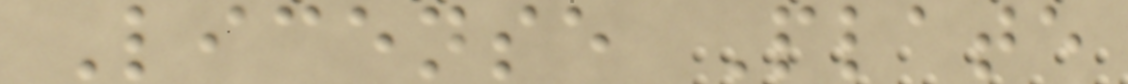License Plate
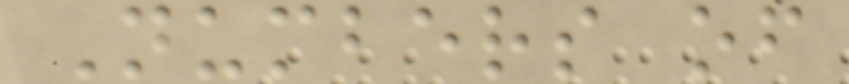Numbers of
